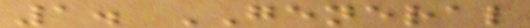1. GENERAL
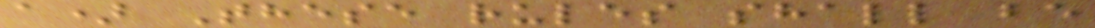a) These rules shall be
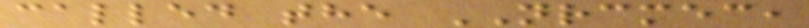called the NRCMEC,
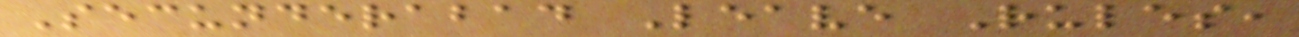Secunderabad Leave Rules,
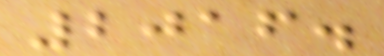2016.
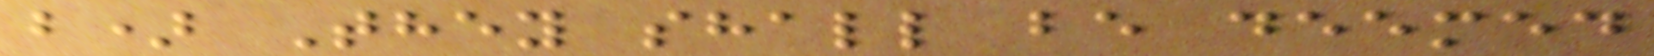b) They shall be deemed
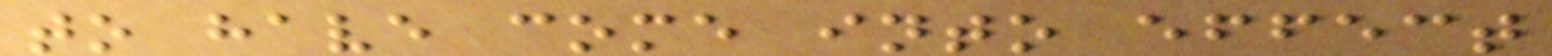to have come into effect
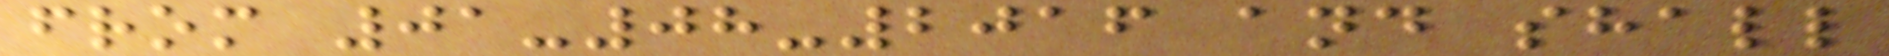from 01-08-2016 and shall
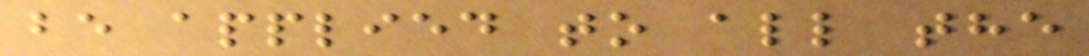be applied to all the
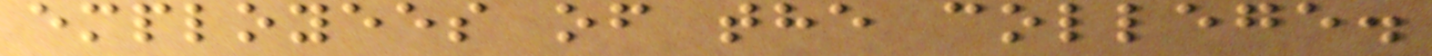employees of the college.
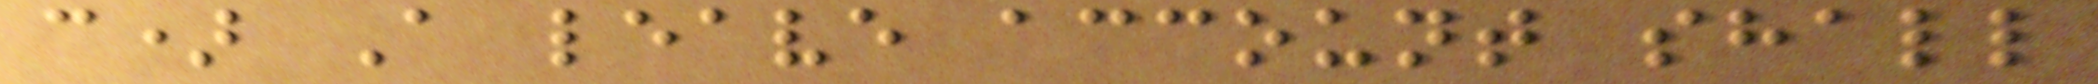c) A leave account shall
